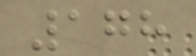178
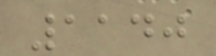1140
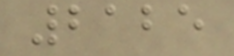2125
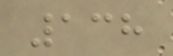138
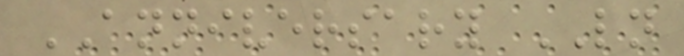ANNIVERSARY LN
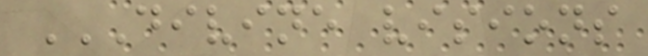DIVINE VISIONS
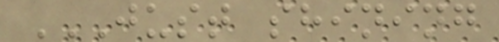JUST SHINING
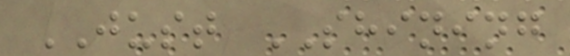JUST SHINING
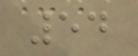54
